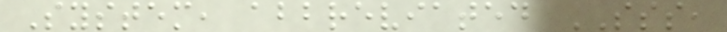System, abbreviated SSS,
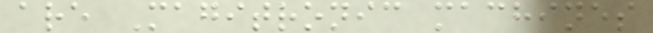are Magitronic machines
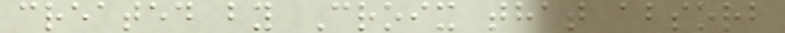created by Croix that absorb
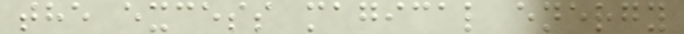the excess magical energy
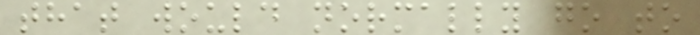that would normally go to
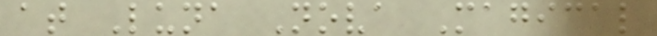at Luna Nova Magical
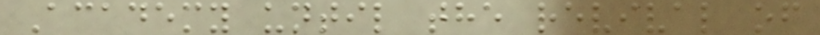Academy until the revival of
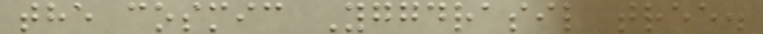the cosmic Yggdrasil tree.
